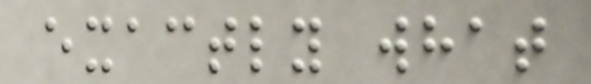exactly what
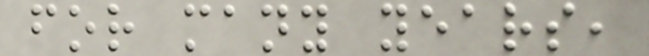for many years,
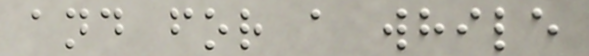and for a while
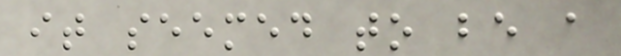it seemed to be a
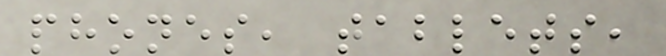phones, tablets,
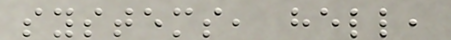systems, hell,
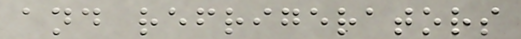and refrigerators
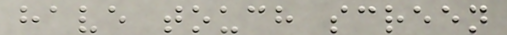have touch screen
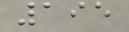195
